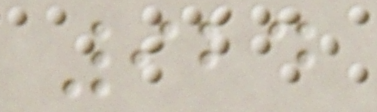924
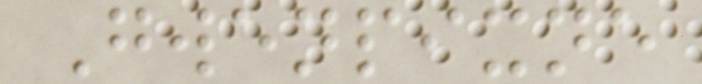Gwenpixne
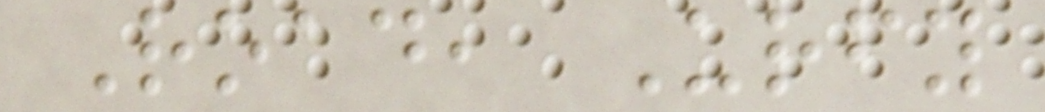Road, Urfy
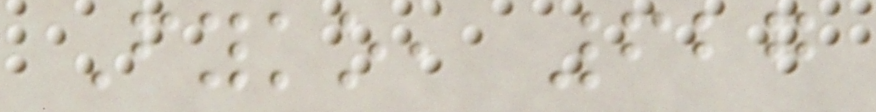Fyko, 627
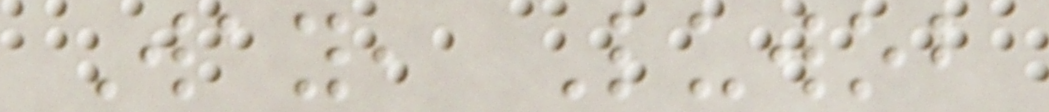Way, Luwob
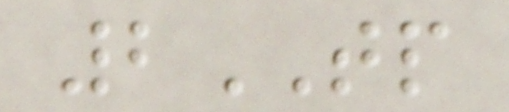2TP
